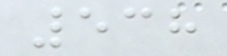538
